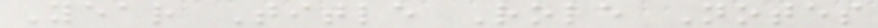Year Title Role Notes
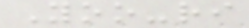Yoo-ri
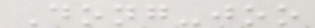Dong-joo
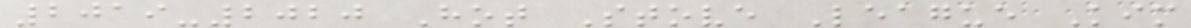2019-2020 Hot Stove League Kim
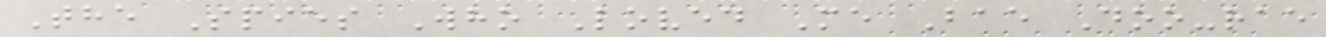The Spies Who Loved Me Bae Doo-rae
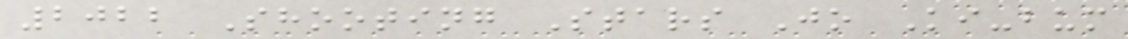2022 Shooting Stars Jo Ki-bum
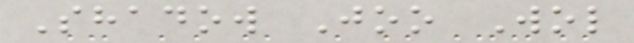Shadow Joo Wol
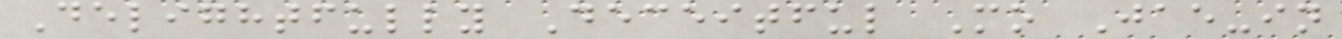Delightfully Deceitful Mo Jae-in
